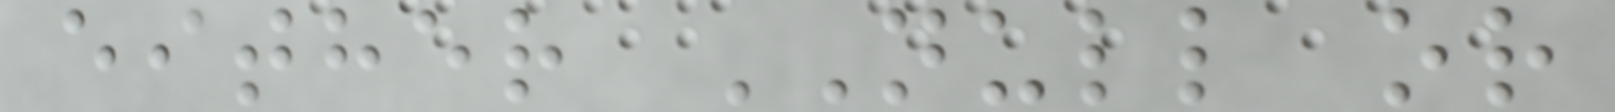either NULL or
